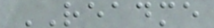README
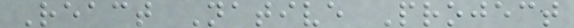React Native Project
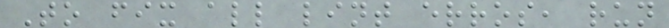To fix all lint erros, run
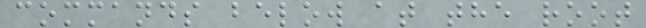commands below at the root
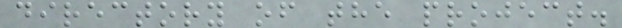directory of the project.
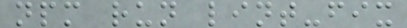npm run lint-fix
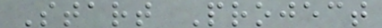Start Project
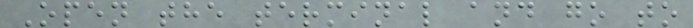Open the terminal and go to
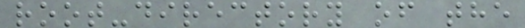root-directory of the
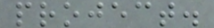project.
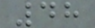48
